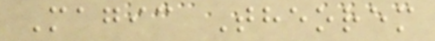Magic Theorem
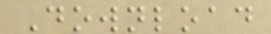Download
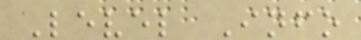Level Info
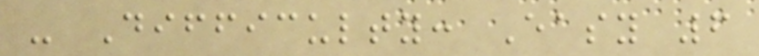- Difficulty: Easy 6
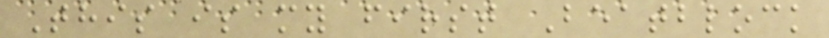This is my first Beatblock
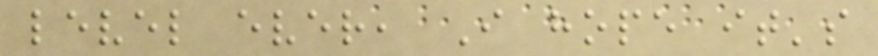level ever, I hope it's
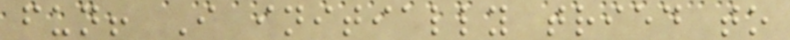fun! I initially tried to
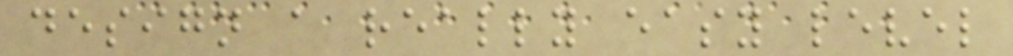design a really easy level
